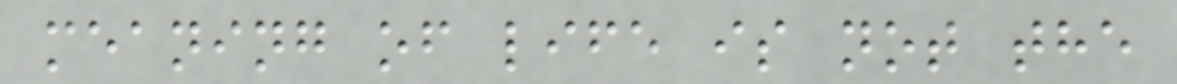meaning of life is not the
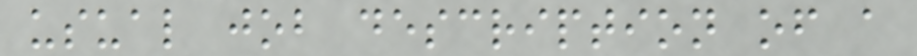usual job description of a
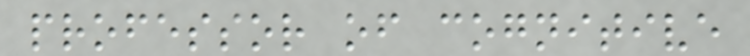professor of cognitive
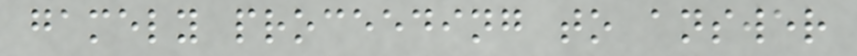gamely proceeding to answer
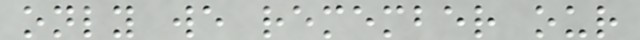only we remember our
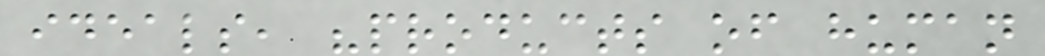ideals, "products of human
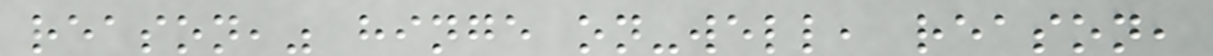reason," hinge on-well, reason,
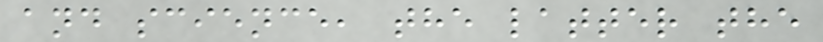and science, the latter the
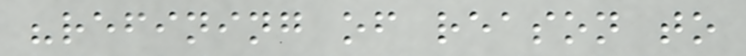"refining of reason to
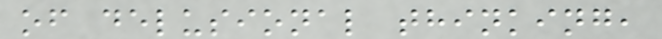of delusional thinking,
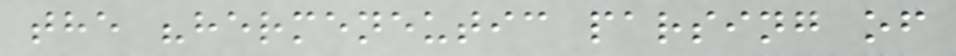the "hermeneutic parsing of
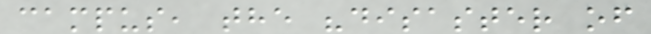campus, the "disaster of
